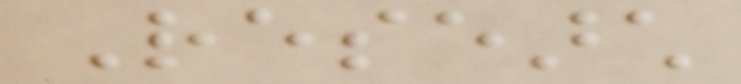Research
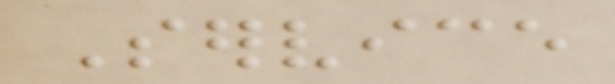Service
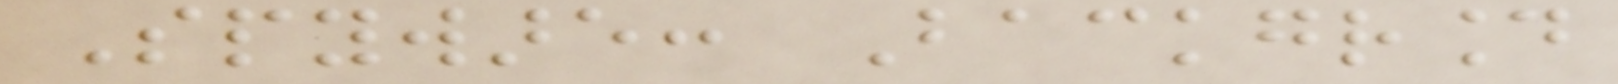Spyware: Background
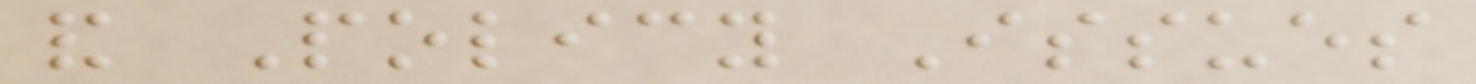and Policy Issues
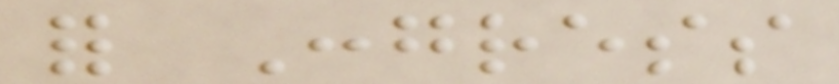for Congress
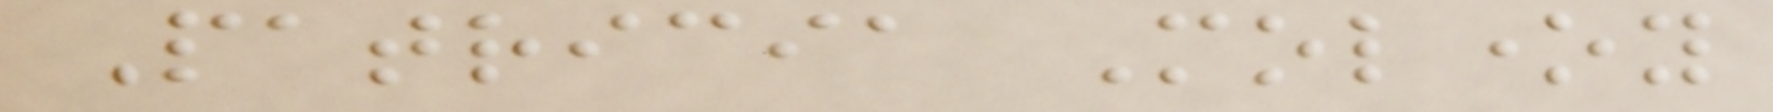Patricia Moloney
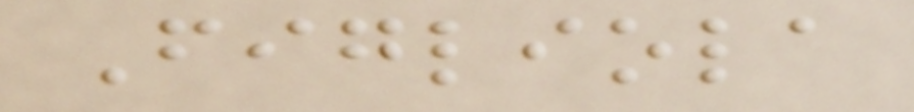Figliola
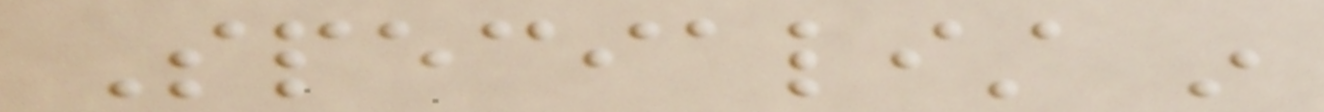Specialist in
